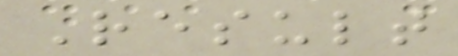Result
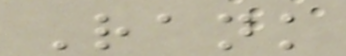Rank
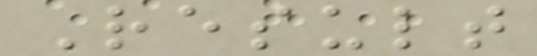Result
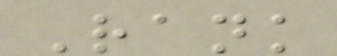Rank
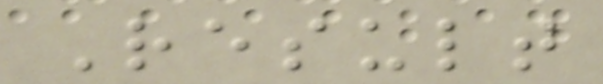Result
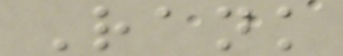Rank
